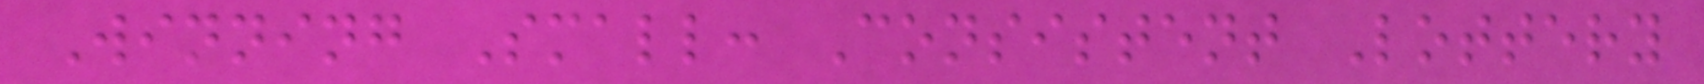Winning Small: Consistent Lottery
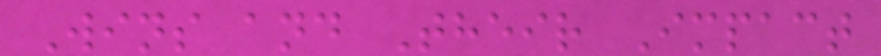Wins and Their Impact
